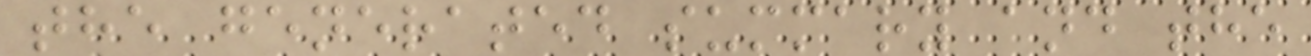the generated summary and the
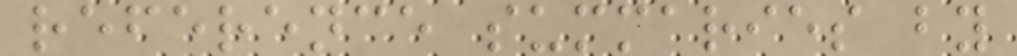reference summaries by
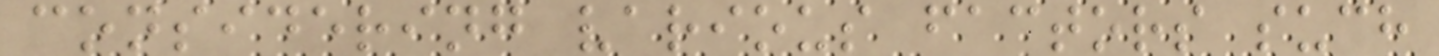considering various factors such
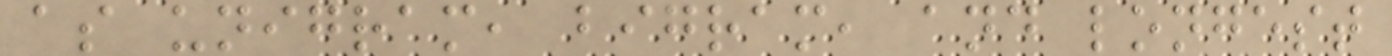as unigram, bigram, and longest
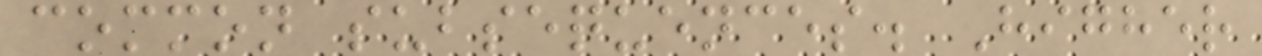common subsequences. Higher
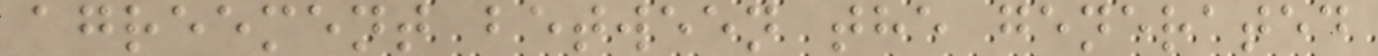agreement between the generated
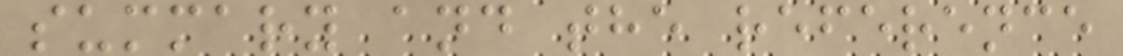summary and the reference
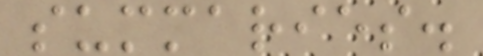summaries.
